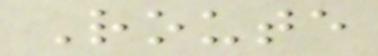Route
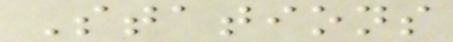Stations
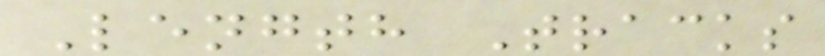Length Tracks
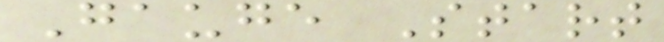Gauge Start
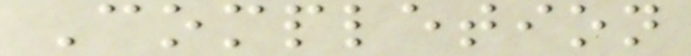Completion
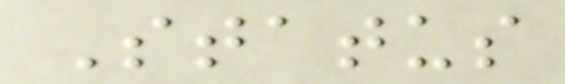Status
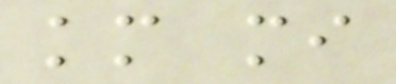km mi
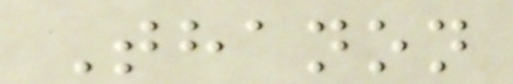Thanon
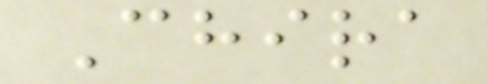Chira
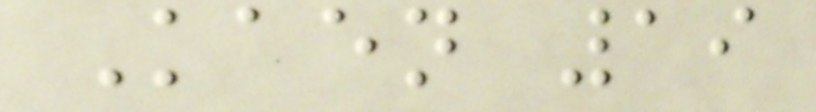Kaen 19
